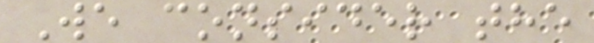We consider the
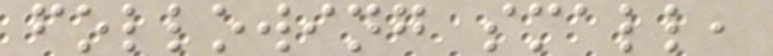following small,
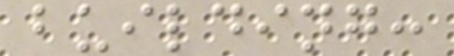building:
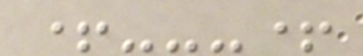+---+
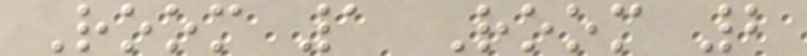Room 1 Room 2
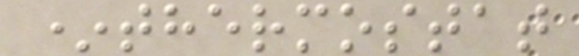*thermostat
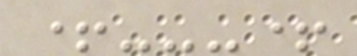+---+
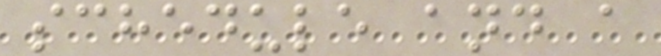schedule and a
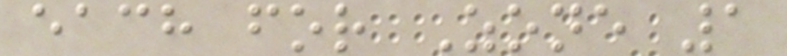each for Zone 1
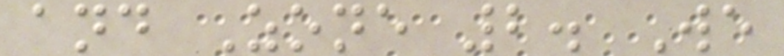and Zone 2. We
